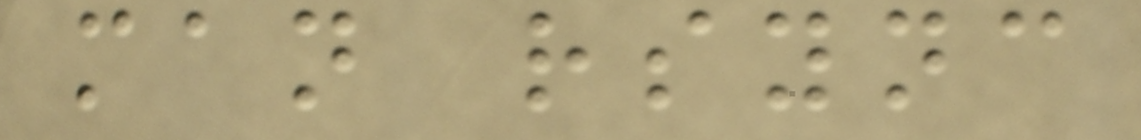man rsync
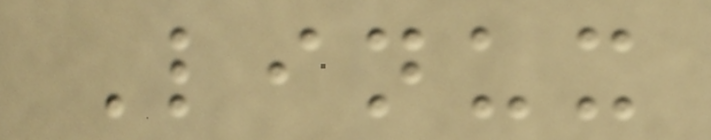Linux
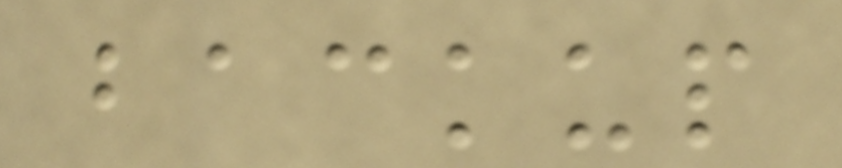backup
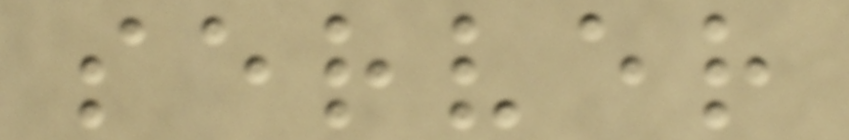server
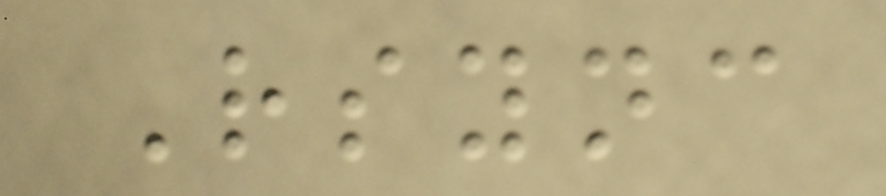Rsync
